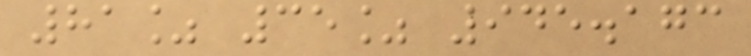81% 35% 945.173
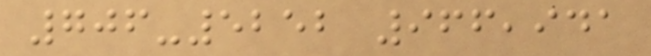706-5252 966,941
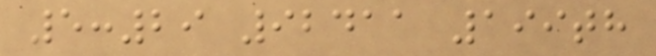5:29 92411 199th
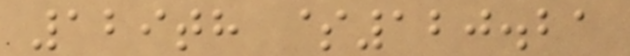129th $120.21
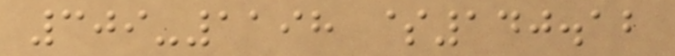309-1198 $140.12
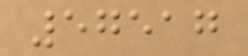57517
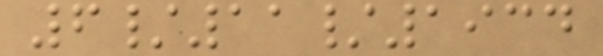6/11/1934
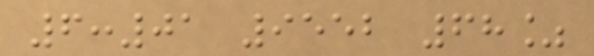6:01 9552 68%
